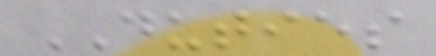DUTIES
